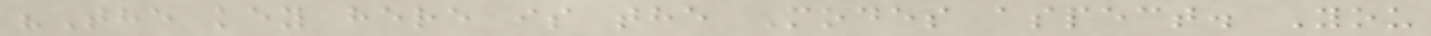"The key here is the Modes aspect. You
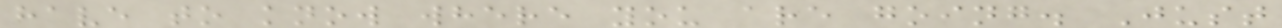have to know where you are going. Just
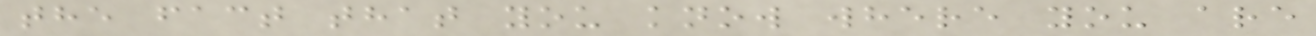the fact that you know where you are
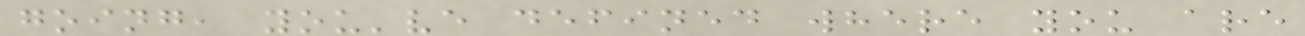going, you've defined where you are
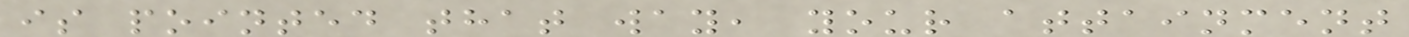is pointed that way, your attainment
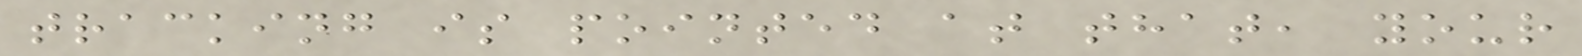tracking is pointed at that, your
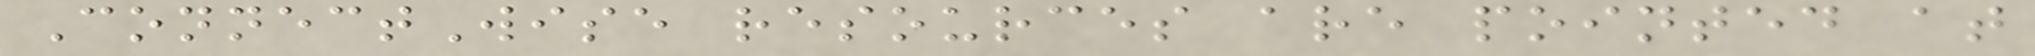ConnectWise resources are pointed at
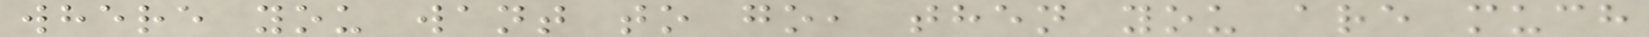where you want to go, then you are much
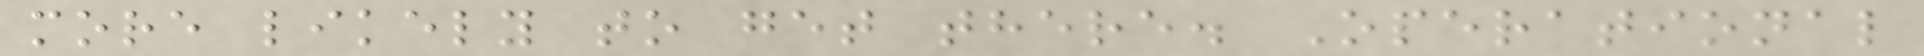more likely to get there. Operational
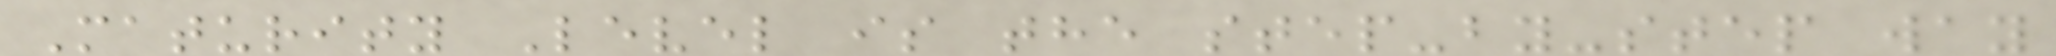Maturity Level is the step-by-step way
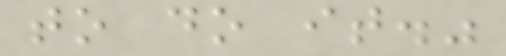to do it."
